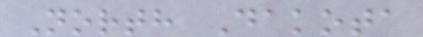North Dakota
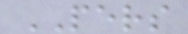PERS
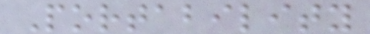Portability
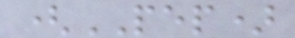(PEP)
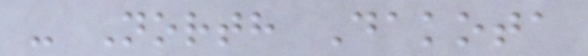- North Dakota
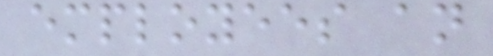employees an
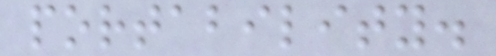portability.
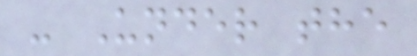- Under the
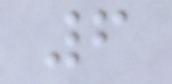6
